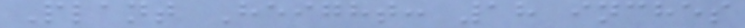Plant Height: 18 inches
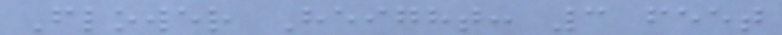Flower Height: 3 feet
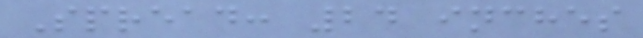Spread: 24 inches
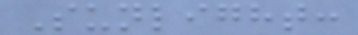Sunlight:
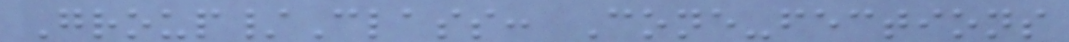Group/Class: Cone-fections
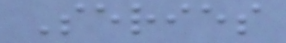Series
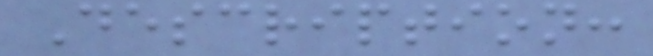Description:
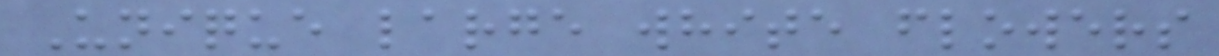Unique large white flowers
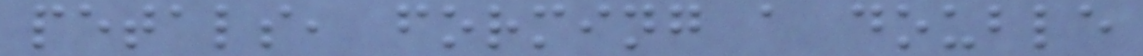petals, forming a double
